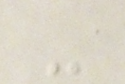-
